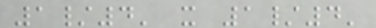1/4' x 1/4'
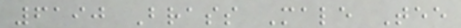6190 Brass Male Tee
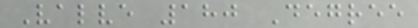Valve 180 Degree
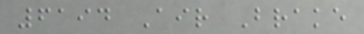6194 Air Brake
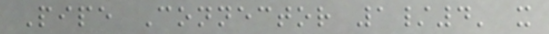Pipe Connector 1/4' x
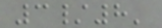3/8'
